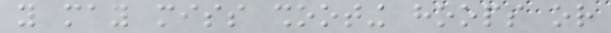you may miss shooting hoops or
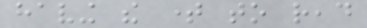having the time to read
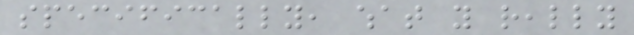specifically, what you really
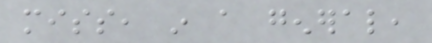miss, in a general,
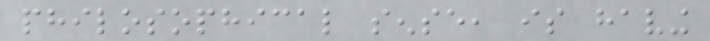philosophical sense, is having
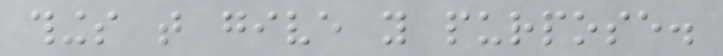things that give you purpose.
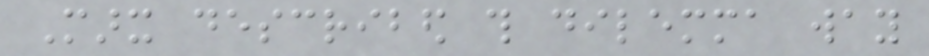Marx described this dilemma way
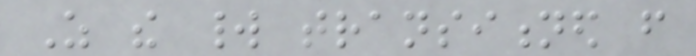As the world transitioned from
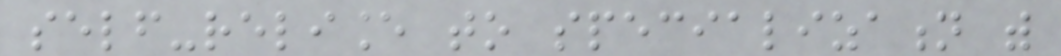self-reliance to specialization with
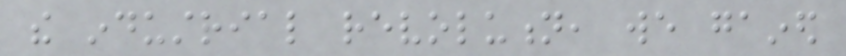the industrial revolution, we gained
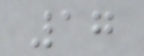17
